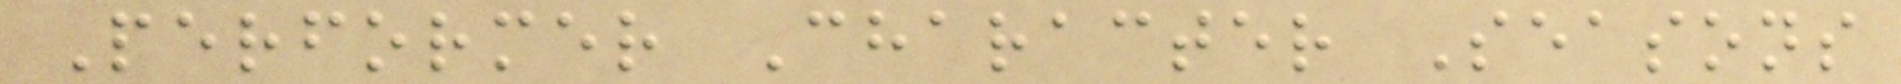Performer Character Seasons
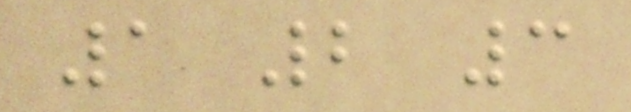1 2 3
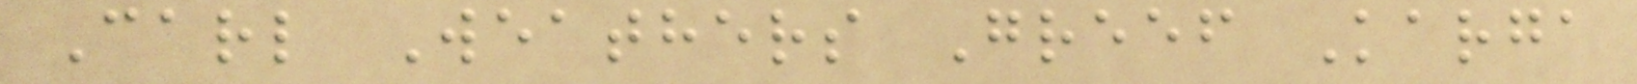Carl Weathers Greef Karga
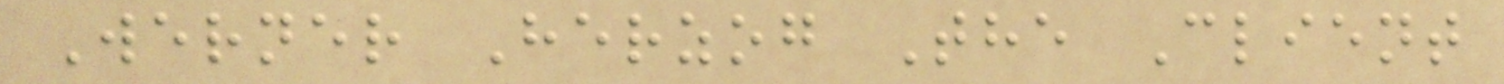Werner Herzog The Client
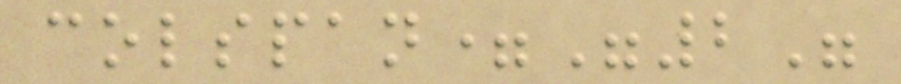colspan="2"
